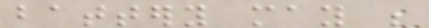battery may be
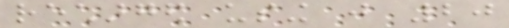recharged using just 20
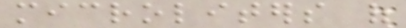microliters of
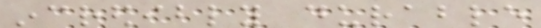incredibly durable
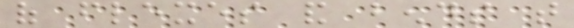of flexes and bends that
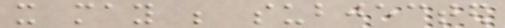it may be subjected
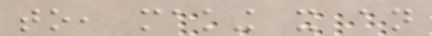to, making it an
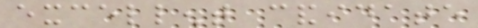excellent candidate
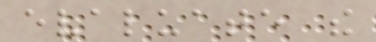evaluate the
